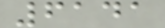6141
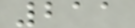211
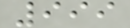999
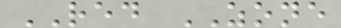RED ZONE
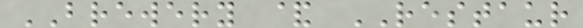BREWERY & RESTAUR
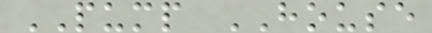PUMP HOUSE
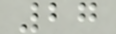27
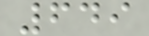649
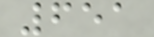651
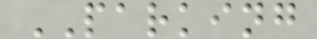PARKING
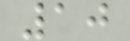10
